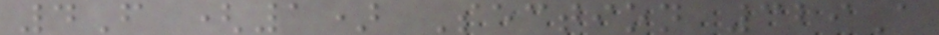4F (1) Section 329A
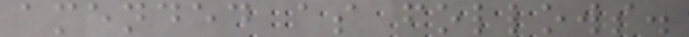amended as follows.
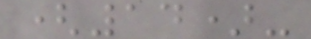(14)-
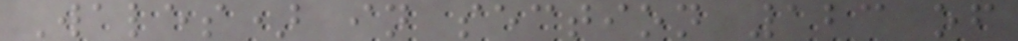Wales) in section 123 of
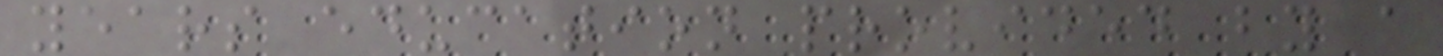years education provided by a
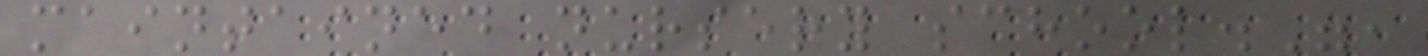maintained nursery school.",
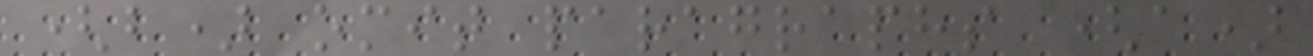(b) omit paragraphs (a)
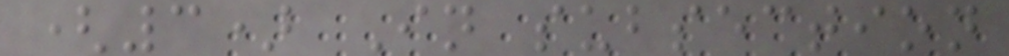(3) In subsection
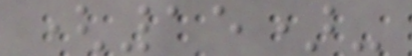(15)-
